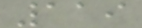119
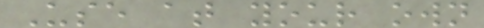Use at your own
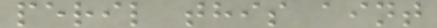peril this aint
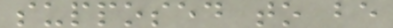supposed to be
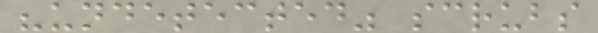"undetected" scrubs
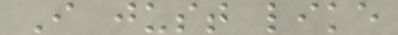I just like
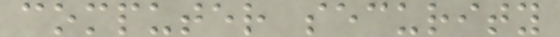computer security
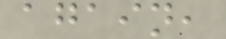again,
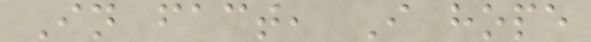In fact, I hope
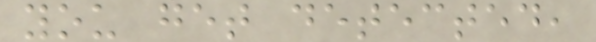you get detected,
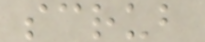scrub
